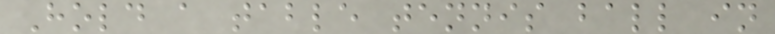Hold a table tennis ball in
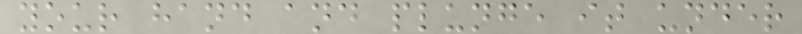your hand and plunge it under
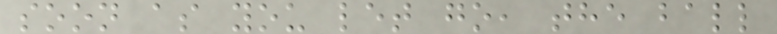soon as you let go, the ball
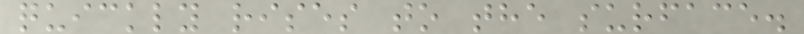quickly rises to the surface.
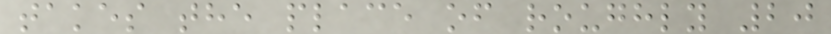takes the place of roughly 20
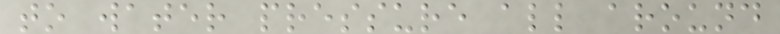to water pressure all around
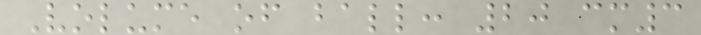Volume of ball: 20 cm3
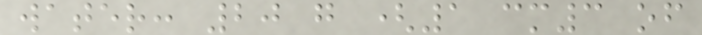water: 20 g (1 cm3 of
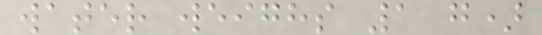water weighs 1 g)
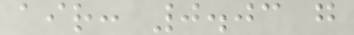air: 0.03 g
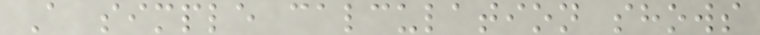A simple calculation shows
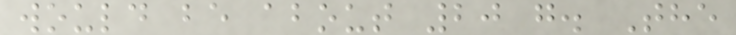would be about 20 g. The
